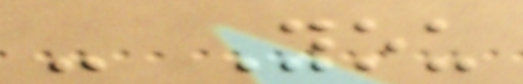- You
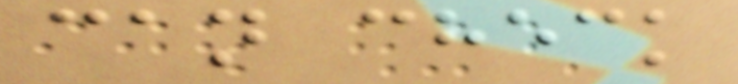can check
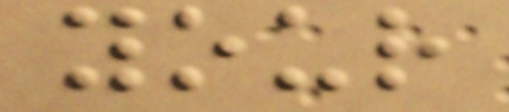your
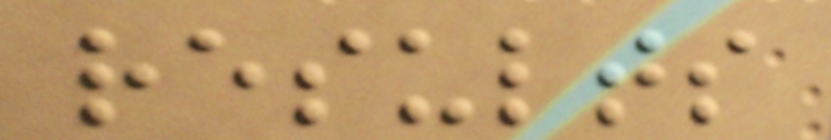results
